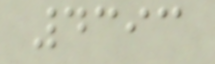4393
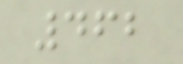462
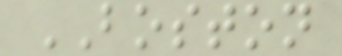BOSTON
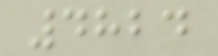4824
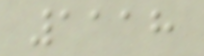1118
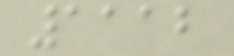1112
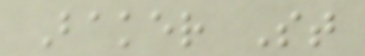Baker St
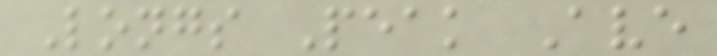Longs Peak Ave
